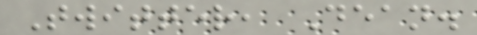Twitter, Dean.
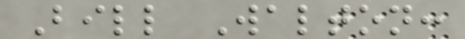Bill Walton:
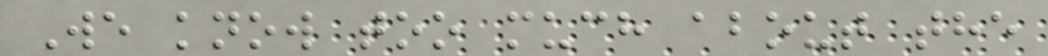We know too much about the
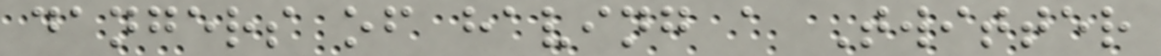dangers of having a Twitter
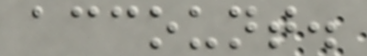account.
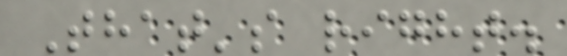That's right.
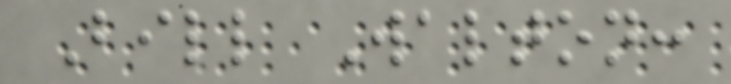Bill Walton:
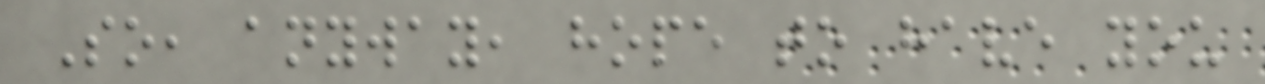So, anyway, hope to have you
